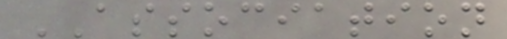ASSOCIATION
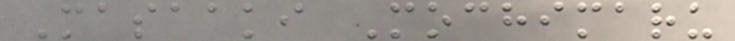Masaaki Mochimaru
